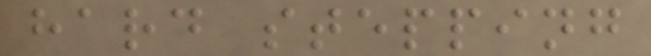hard stepping
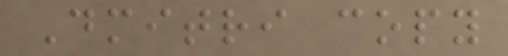Dmitri copy
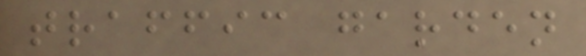traffic garden
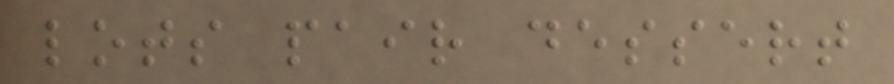lots pair dessert
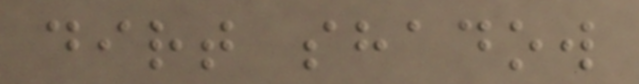dirt shadow
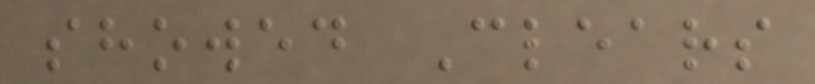showed Clears
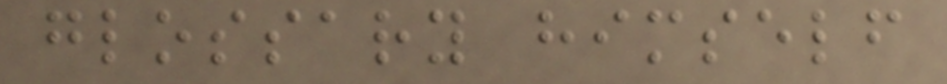glossary himself
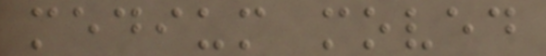medium moved
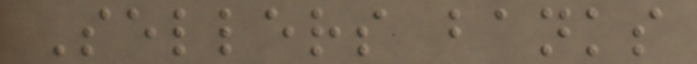Sellers banks
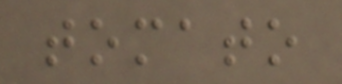tomato
